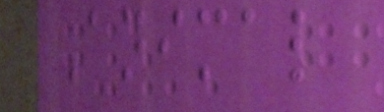Animal
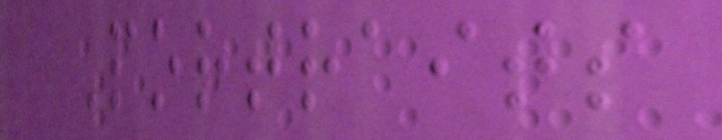Portraits
